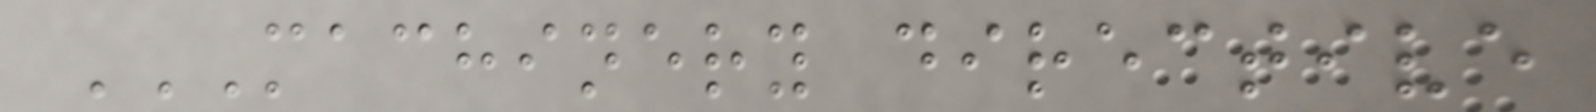MACHINERY DIRECTIVE
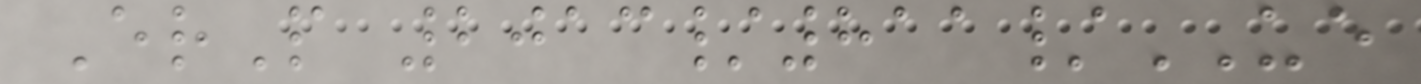ErP 2013/811/UE
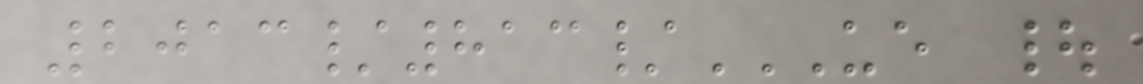2013/813/UE |
